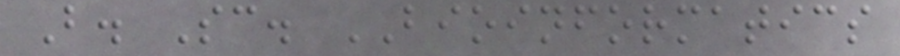B. Sc. BIOINFORMATICS
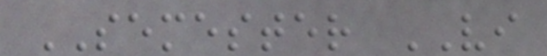SEMESTER VI
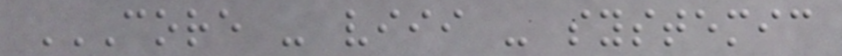CORE - VIII - SYSTEMIC
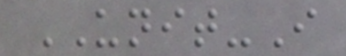UNIT-I
